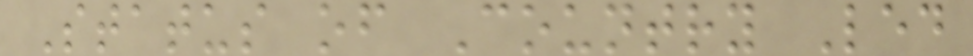Status of Country Led
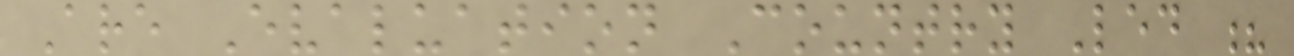Are Evaluation Country Led ?
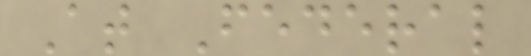At Federal
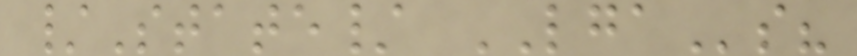/State/ LGAs?
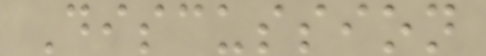Discussion
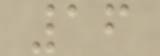16
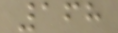168
